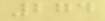274
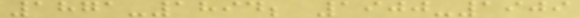1871-1894; 1900-1909
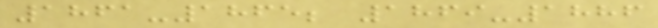1861-1865; 1869-1886
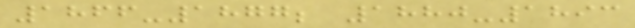1866-1877; 1880-1893
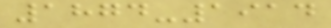1874-1914
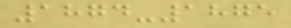1874-1875
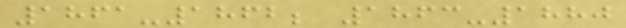1861-1862; 1863-1880
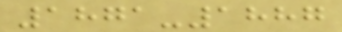1871-1887
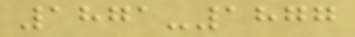1871-1877
